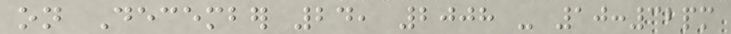on December 24, 2008 - 10:32pm
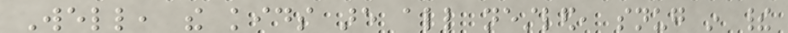Well, the kids are all nestled, snug in their
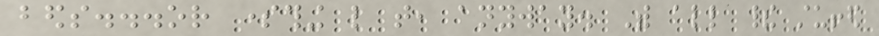beds...or something like that, anyway. With all their stuffed
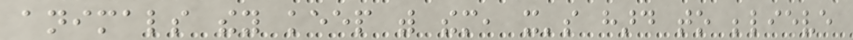animals they keep with them, it's hard to believe
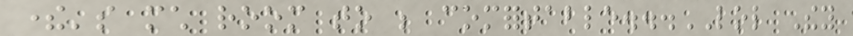there's much room to be comfortable...LOL They
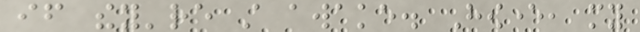if they're still awake. However, my
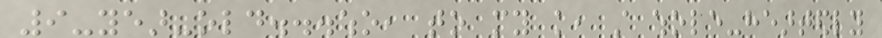9-year-old...who, to my knowledge, still whole-heartedly
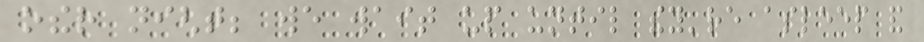other night; we wait up until they're asleep and
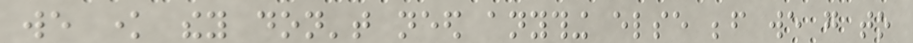we know they don't need anything else before we go to
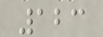123
